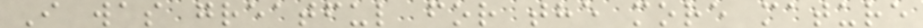I was greatful for the more mature
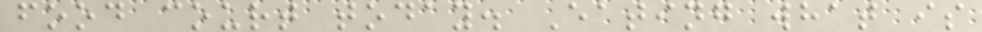food court today. Eating what is
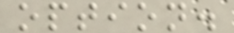option.
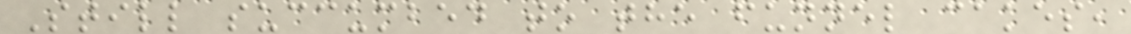Still succumbed to the funnel cakes,
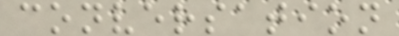conversation
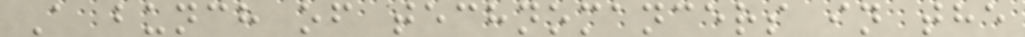A bunch of technomancers in the
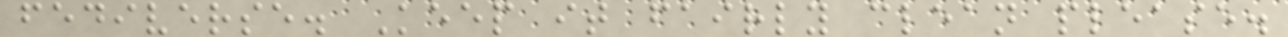fediverse. Keep it fairly clean please.
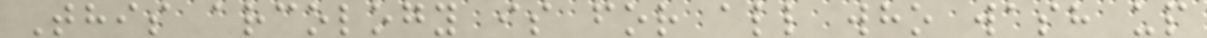This arcology is for all who wash up
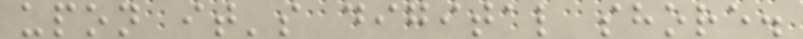upon it's digital shore.
